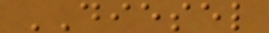DIESEL
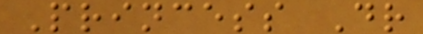Princess Dr
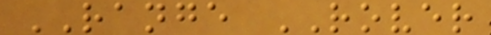RANGE ROVER
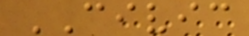CIVIC
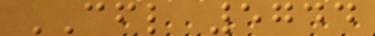CFL 5744
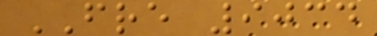FRE 9034
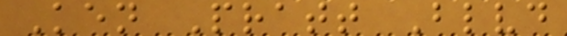Ken Pratt Blvd
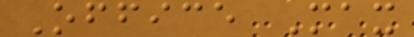Office Max
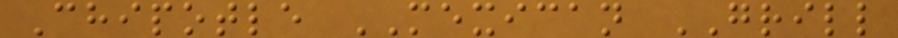Chipotle MEXICAN GRILL
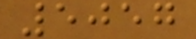5057
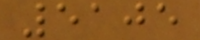5105
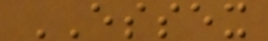ESSEX
